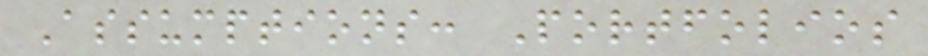Assumptions: Portfolios
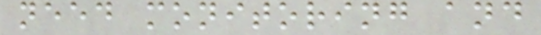need monitoring and
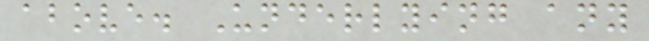above. Underlying any
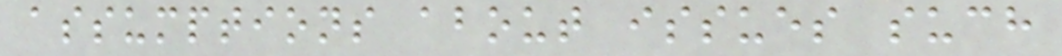assumptions about issues such
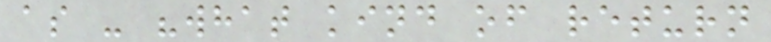as - "what kind of return
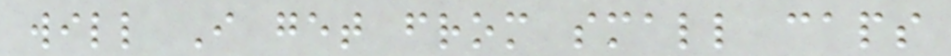will I get from small caps
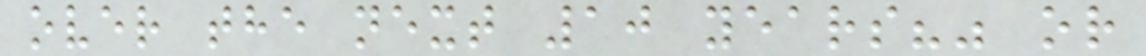over the next 10 years?" or
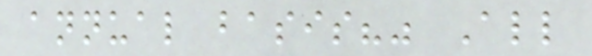annual basis?" All
